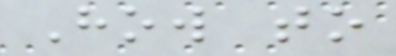How to
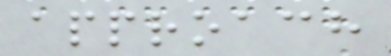approach
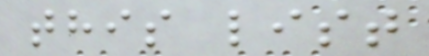this list
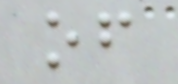of
